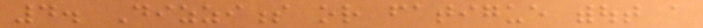4. Dizziness or fatigue without a
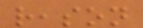reason
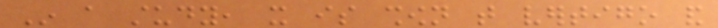In a study, it is shown that vertigo and
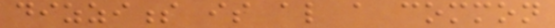dizziness is also a common
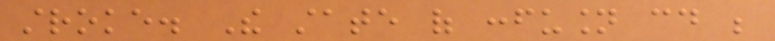stroke. The state of confusion could be
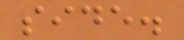side.
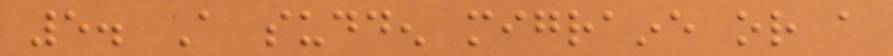5. A sudden migraine or a
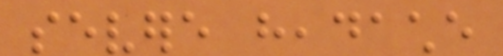severe headache
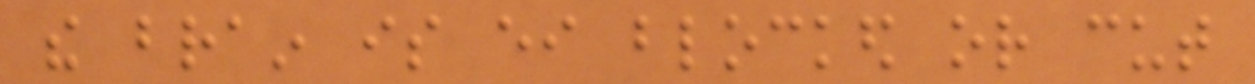the brain is either blocked or cut
